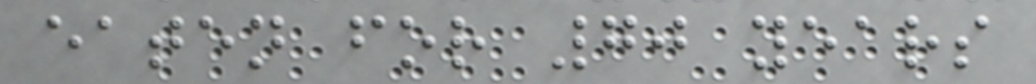eaten for 70 years
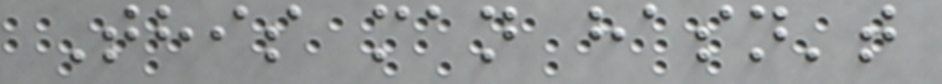This man hasn't
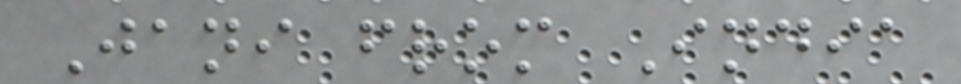Jani from India
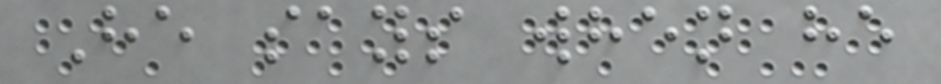He says when he
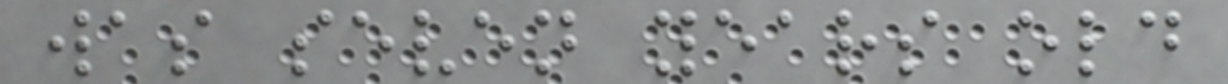was seven years old
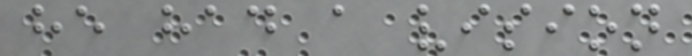he had a vision
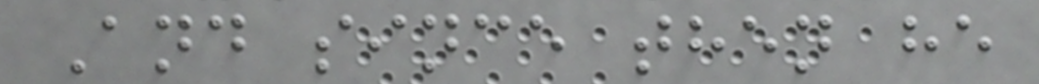And since then he
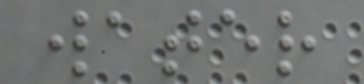water
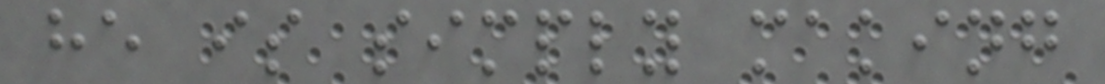he is simply making
